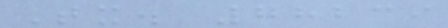Tx. 78239
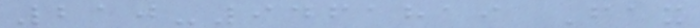210-9461819 Fax
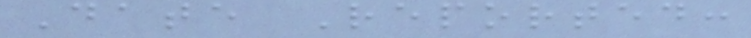Date Reported:
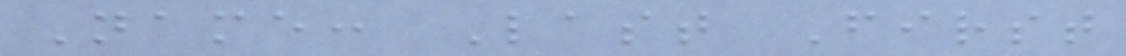Name: Last First
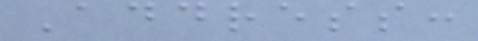Address:
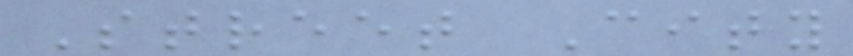Street City
